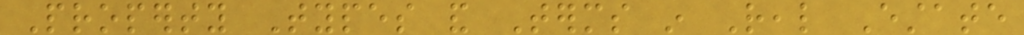Property Types and Terms in Real Estate
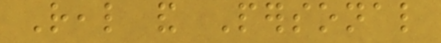Real and Personal
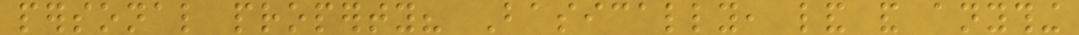personal property? Basically, land and anything
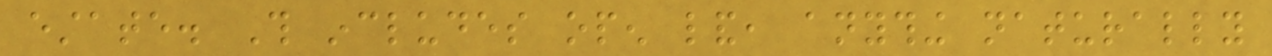estate. This includes open land, anything naturally
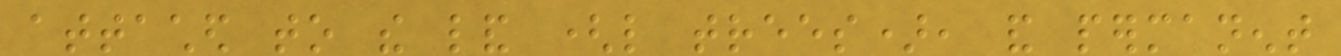attached to the land (like trees), and permanent
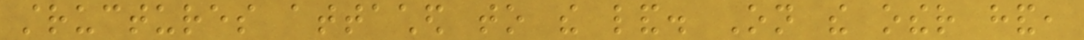structures attached to the land. On the other hand,
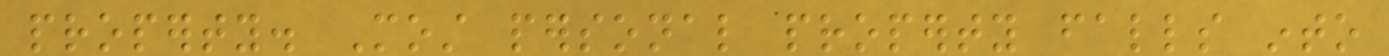property. Most personal property falls into
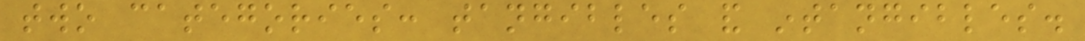two categories: tangibles and intangibles.
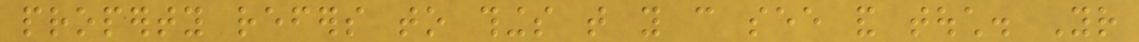property refers to things that you can see and touch. Your
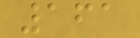161
